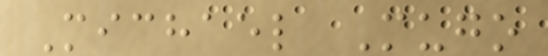Michael Mugo
